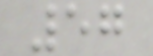57
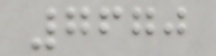7670
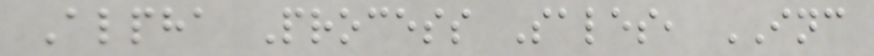Alpha Process Sales, INC
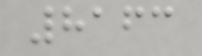8163
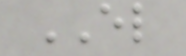EL
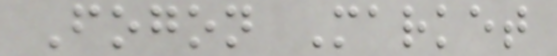Fogon Market
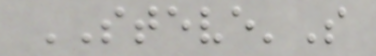STEVE'S
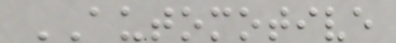AUTOMOTIVE
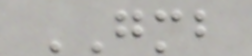GMB
